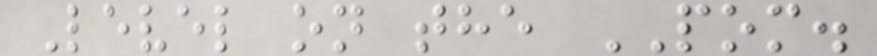Level on the POM.
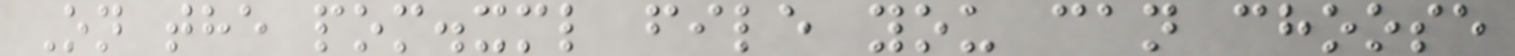On the pom.xml file you can choose
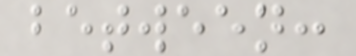between:
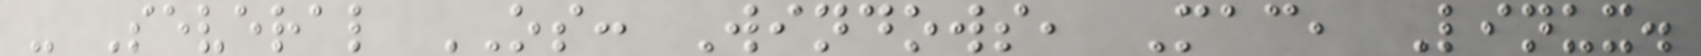- Several OS: Windows, Mac, Linux.
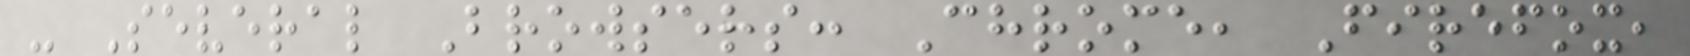- Several Browsers: Chrome, Firefox,
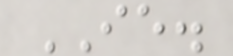IE.
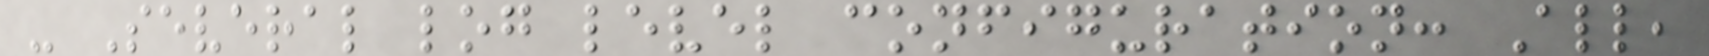- Several log level configuration: All,
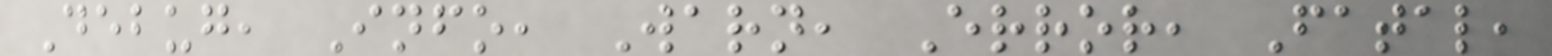Debug, Info, Warn, Error, Fatal,
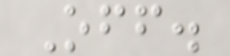Off.
